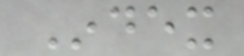Index
